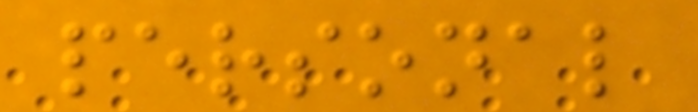personal
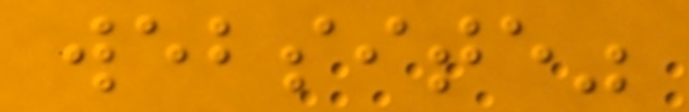website"
